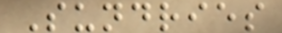Sundries
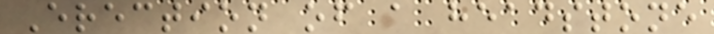Erection of a headstone
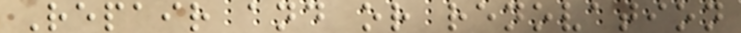Repair and or renovation
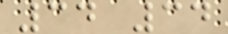34 34
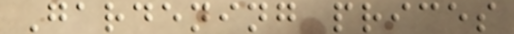Gardening prices
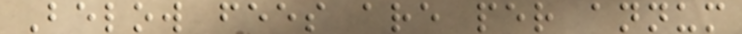Below fees are per annum
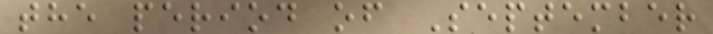the period of September
